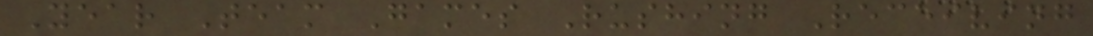Year Team Games Rushing Receiving
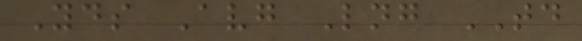Yds Avg Lng TD
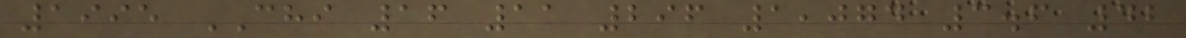1995 CHI 16 11 296 1,074 3.6 42
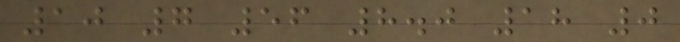10 7 56 8.0 18 0
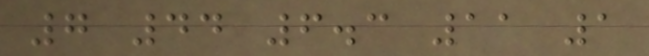7 44 6.3 11 1
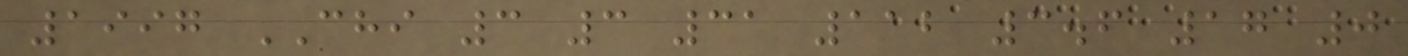1997 CHI 3 3 31 112 3.6 17 0
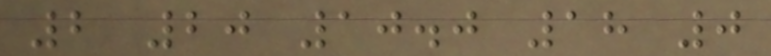2 20 10.0 18 0
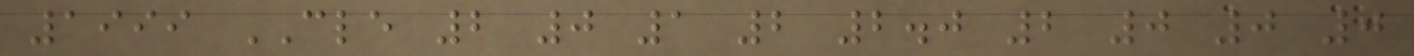1999 CLE 2 0 1 2 2.0 2 0 0 0
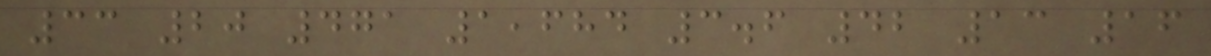33 20 471 1,684 3.6 42 13 16
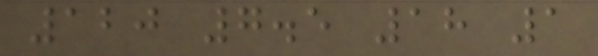120 7.5 18 1
